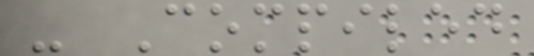- Compiled
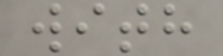with
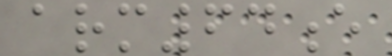arm64e
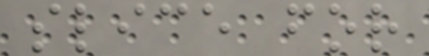slice for
